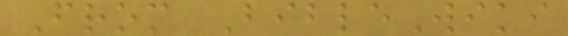From BibleWiki
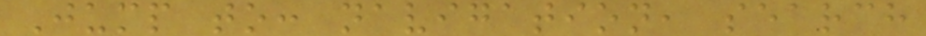Jump to: navigation, search
